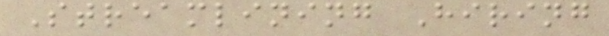Streamlining Hiring
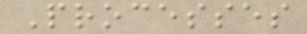Processes
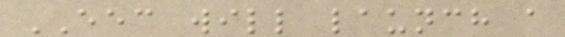EEC will launch a
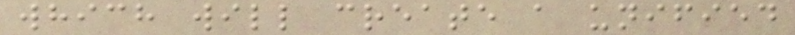which will create a unified
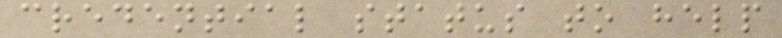credential status to help
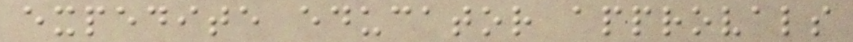expedite educator approvals
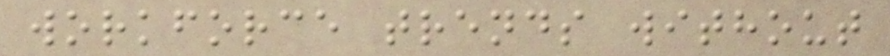workforce trends without
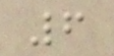6
